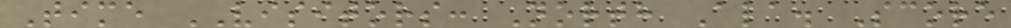Time VISITORS: North Ala. Score
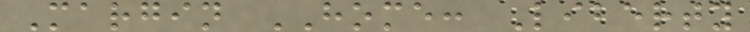Margin HOME: Liberty
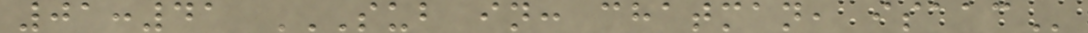01:41 SUB IN: CHATMAN, ISAAC
